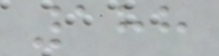188
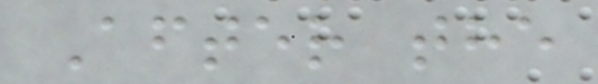After the
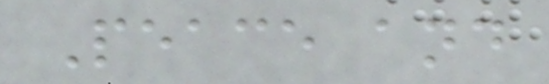Peace and
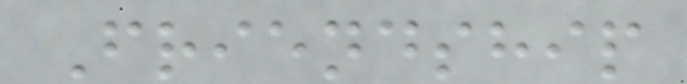Friendship
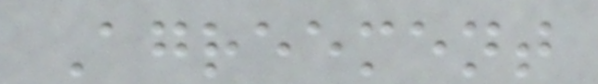Agreement
